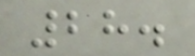28.
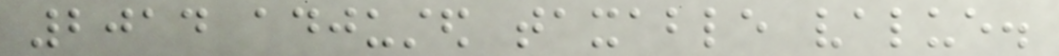2014 adjusted taxable value.
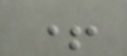+
